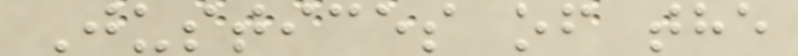Justices of the
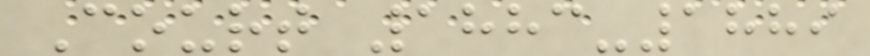Court 1883-1889
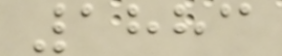1883
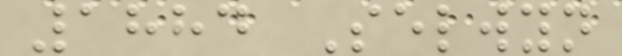1884 Selwyn
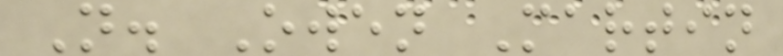N. Owen Martin
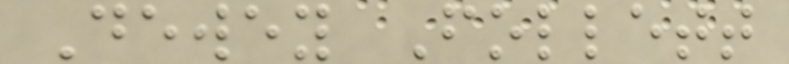Dewey Follett
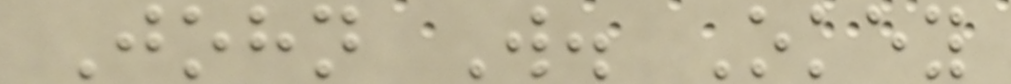John W. Okey
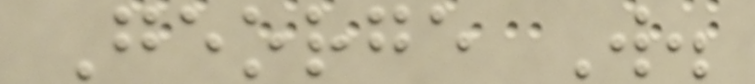George W.
